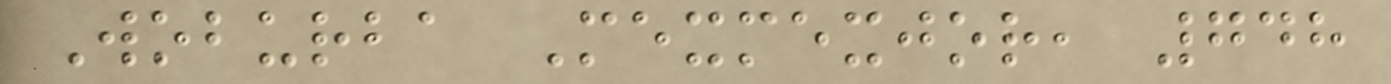Woburba Mexmexjor, 748
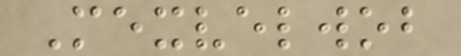Mexvelwob
